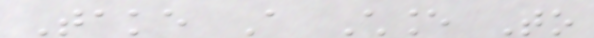Take A Chance To
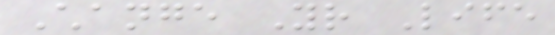Change Your Life
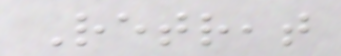Retreat
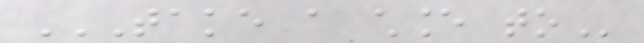TAKE A CHANCE TO
